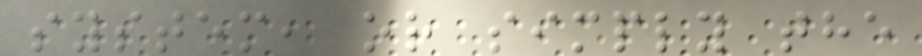system, or simply the
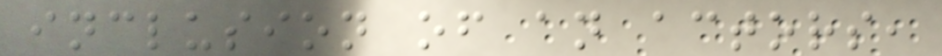inclusion of an actors,
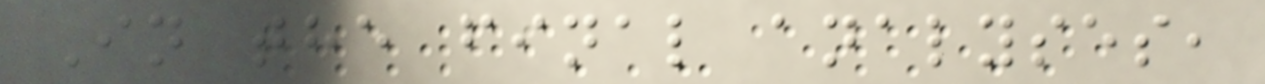In the final analyses,
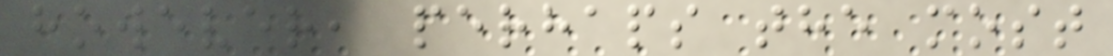however, perhaps the most
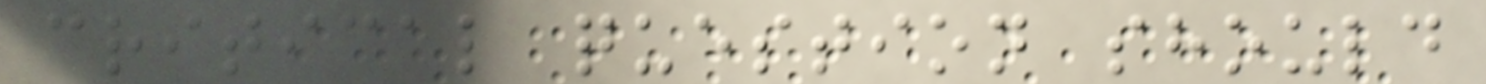critical question should
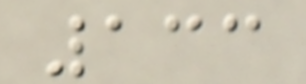133
